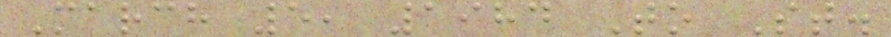March 5, 1984 To St.
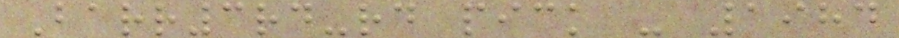Barr3rd-rd pick - 1984
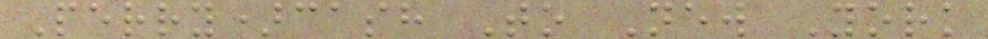Perry)cash To New York
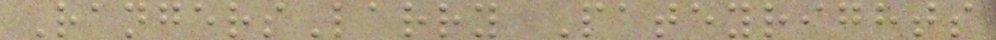RangersLarry Pateyrights
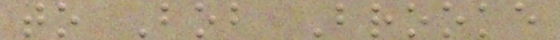to Bob Brooke
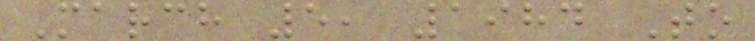March 5, 1984 To
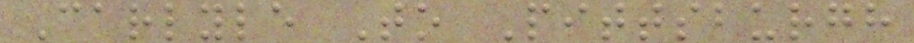Carlyle To Pittsburgh
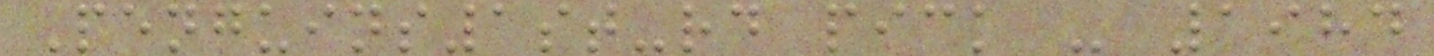Penguins1st-rd pick - 1984
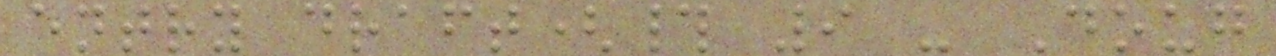entry draft(# 9 - Doug
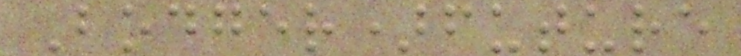Bodger)future
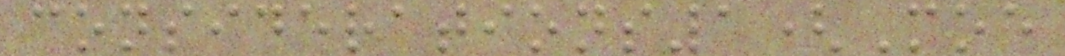considerations1(Moe
